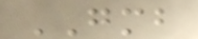GMB
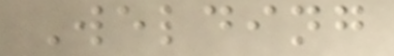Welding
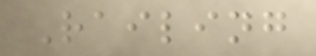Railing
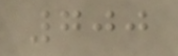700
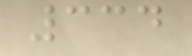334
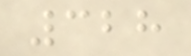328
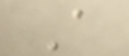A
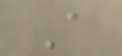A
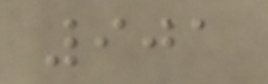901
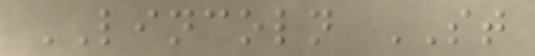LINCOLN ST
